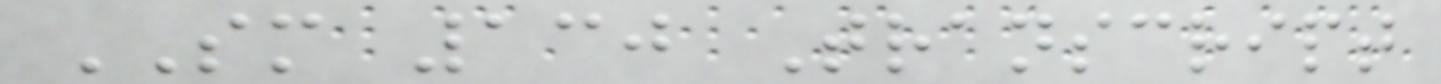SM 130 Transcript
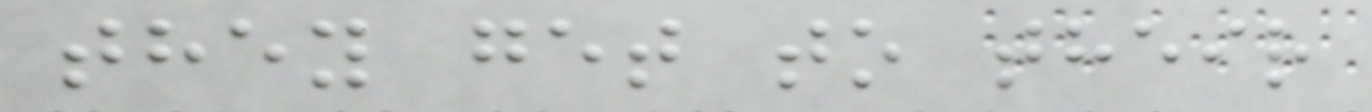they get to their
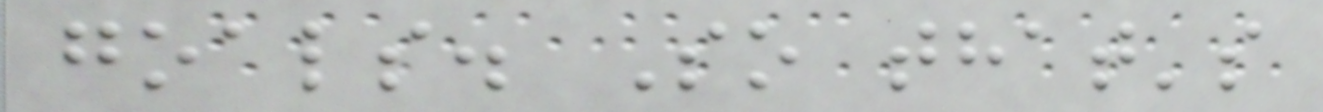goals. So that's
